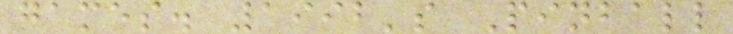games. 1992's Pinball
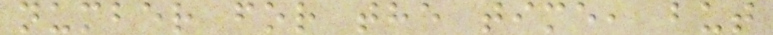number for the time, but
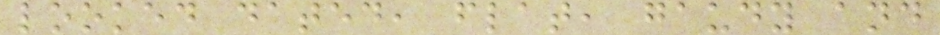looked dated, flat, gaudy and
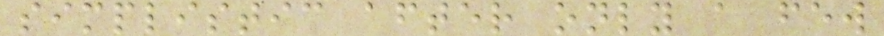simplistic after only a few
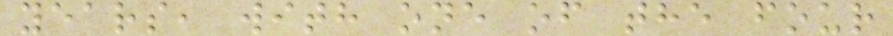years, with one of the four
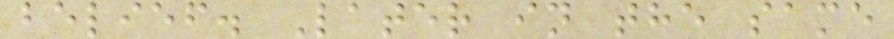belief. Later in the same
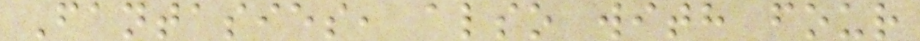Fantasies, also with four
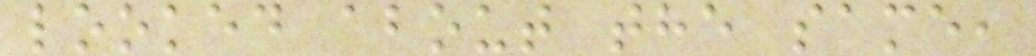looked about the same,
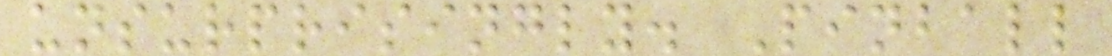unsurprisingly. Pinball
